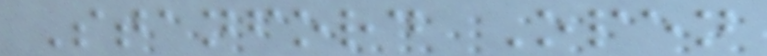Stanford Open
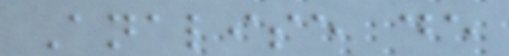Analise de
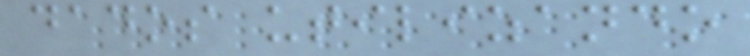dados utilizando
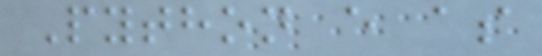Python e as
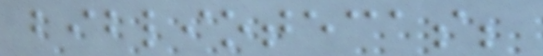bibliotecas;
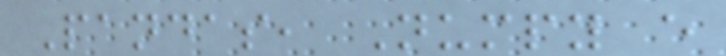Pandas, Numpy e
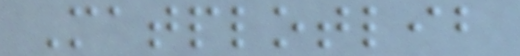Matplotlib
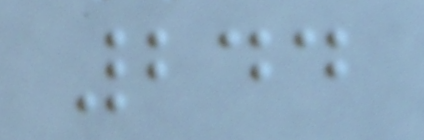244
